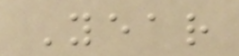Year
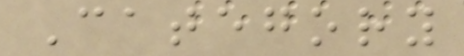Category
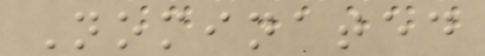Nominated
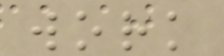work
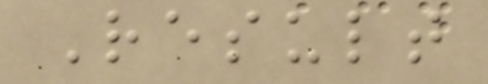Result
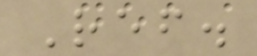Ref.
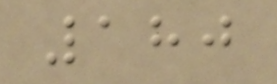180
